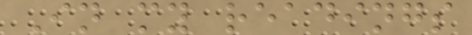In my readings
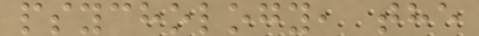psychology, the
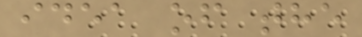idea of the
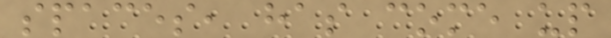spaces, has come up
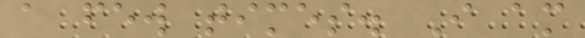a few times. I am
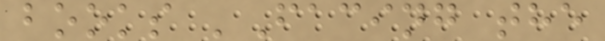books 'Facing the
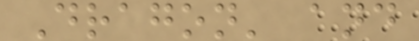Dragon' and
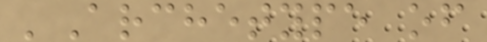'Archetype of
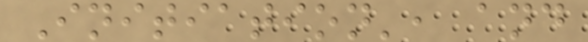Initiation', and
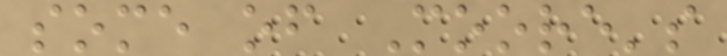some of Moore's
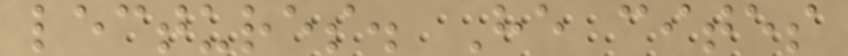lectures. He cites
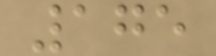175
